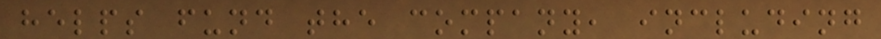helps fund the company, including
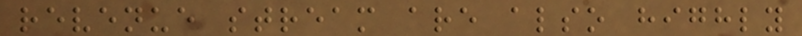revenue stream are also highly
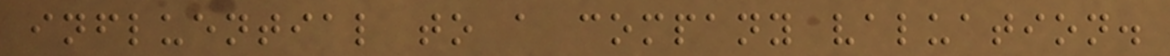influential to a company valuation.
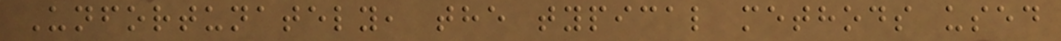Unfortunately, the typical methods used
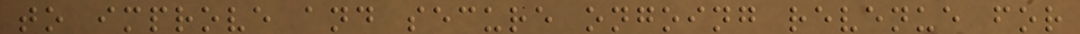to improve and secure ongoing revenue for
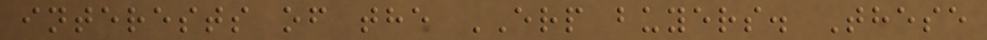interests of the ERP buyers. These
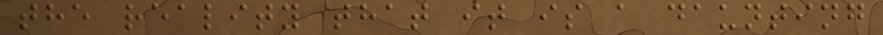the reality that it is a daunting
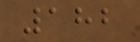182
